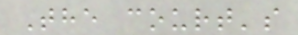The court's
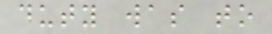duty was to
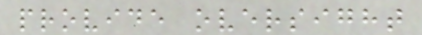provide oversight
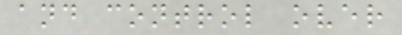and control over
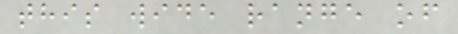this wide range of
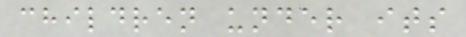children under its
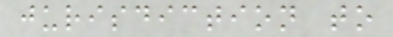jurisdiction to
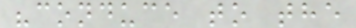"conduce to the
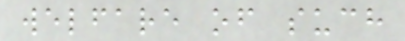welfare of such
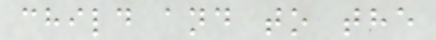child and to the
